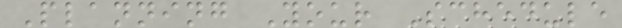Planning Your Schedule
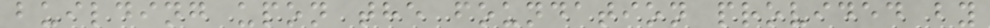building upon the foundation provided by
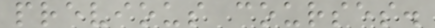previous courses.
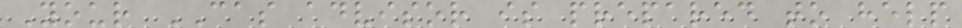Your CAS advisor is prepared to help
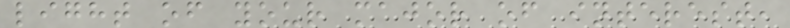light of your major of interest,
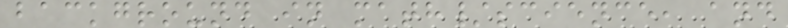background in math/science, and
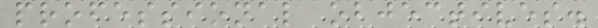professional objectives.
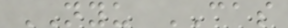NYU CAS
